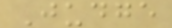Judge
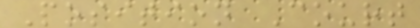Position Court
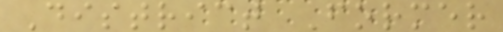District Former
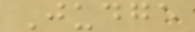Judge
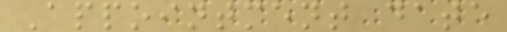Appointment date
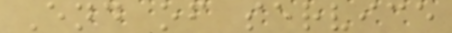End of service
